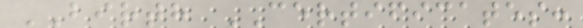BIRTH CERTIFICATES:
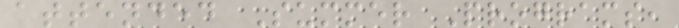attended Summer Programs,
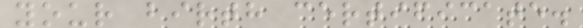your birth certificate.
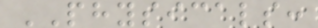PHYSICALS:
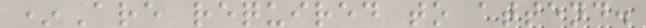*Are required to attend.
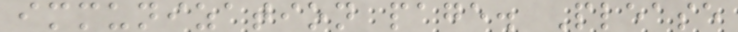immunization page. Please
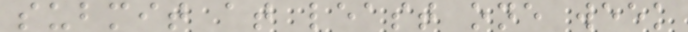submit at least one week
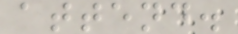attend.
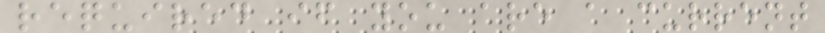required if you are a current
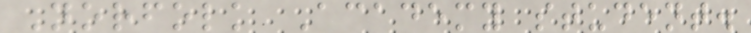Norfolk Academy student.
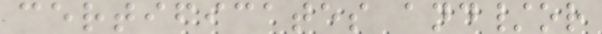certificates and/or
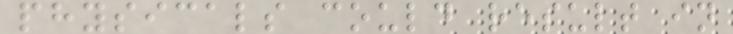physicals could result in
